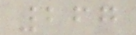267
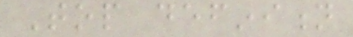Top definition
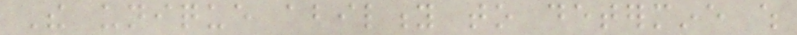The unique ability to determine which
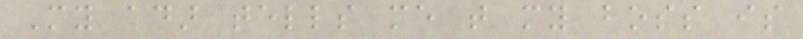My adar tells me that my boss is
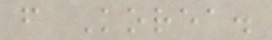from Korea.
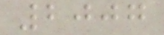2007
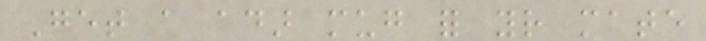Get a adar mug for your mate
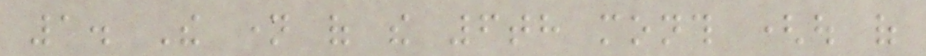1. The name of the 6th month (out of
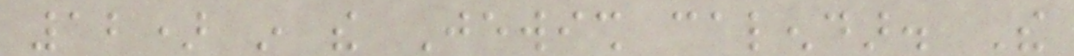12) in the Jewish calendar. The
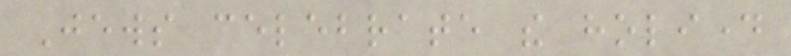Jews celebrate the holiday
